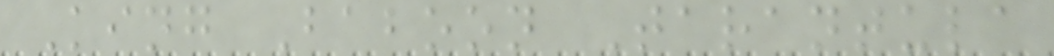King Baboon Tarantula
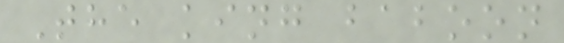The king baboon
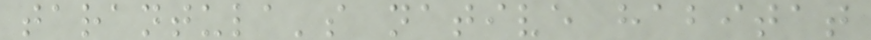tarantula's native habitat
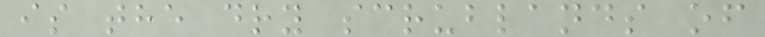is the dry scrublands of
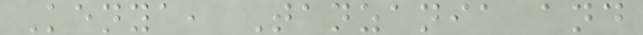Kenya, Tanzania and
